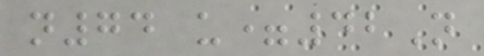n74 u=42N
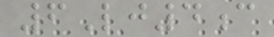6Lj4c
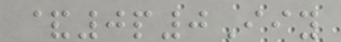&0p0Iiy
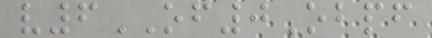v6OF0Obpf
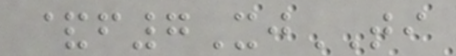&f7XjTI
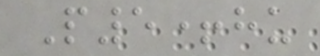P5+hu
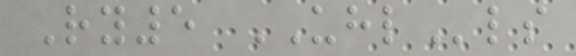Ry5 UHLls
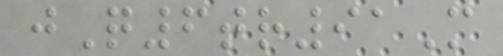jQ6tr91M
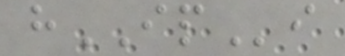hIPi
